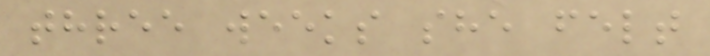three weeks she felt
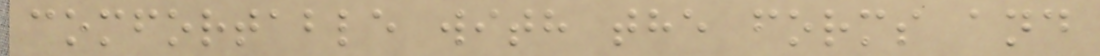comfortable with the forms and
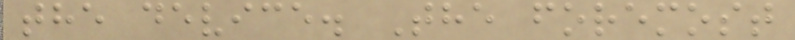the device. The foremost
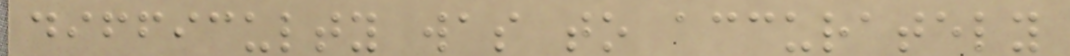difficulty was to accurately
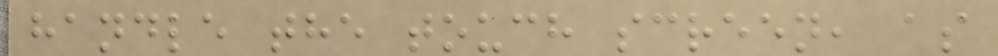handle the touch screen, as
